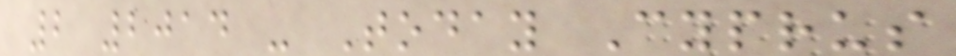2 2014 - Today Cyprus
